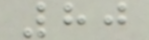80
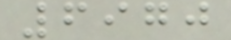6970
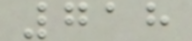718
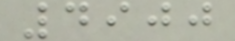4900
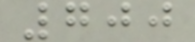700
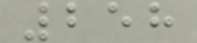258
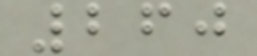260
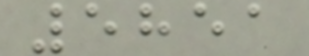5851
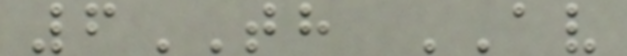6TH AV
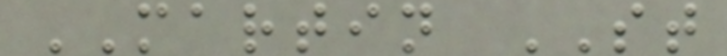MARTIN ST
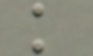k
